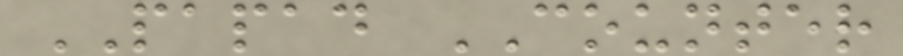PAPAD COUNTER
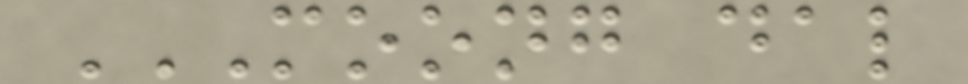MOONG DAL
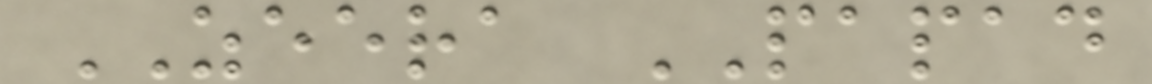ZEERA PAPAD
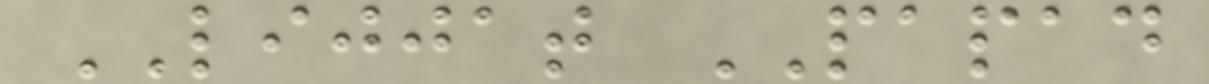LIJJAT PAPAD
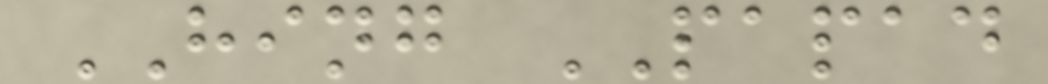HING PAPAD
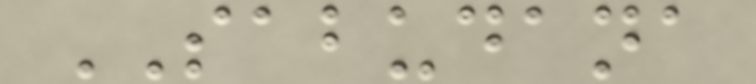SABUDANA
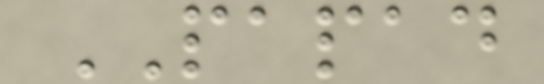PAPAD
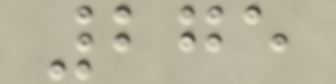275
